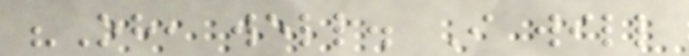"Oh, well. I will
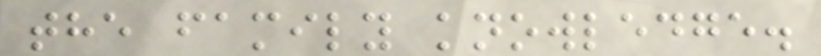the family knowledge.
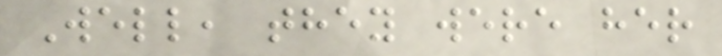Well, they were her
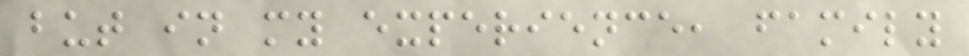but in my experience, family
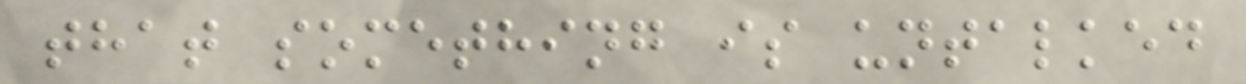that something is untalked
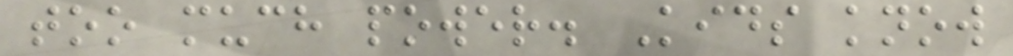too much power. Kids know
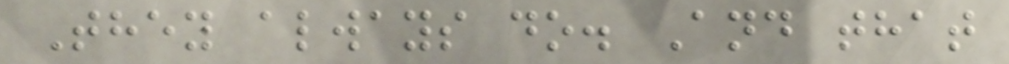They always do. And that
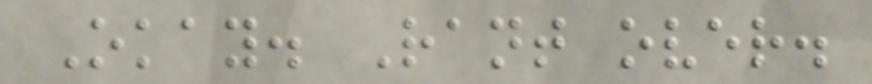Okay. Rant over.
